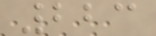223
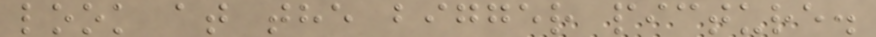look at the bigger picture.
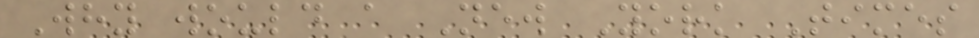Why would a New York Times
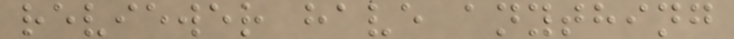reviewer have anything
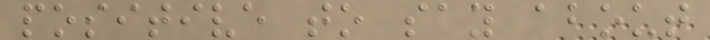positive to say about
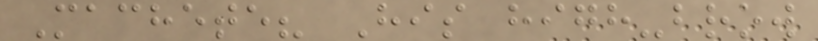Machete? His high-brow
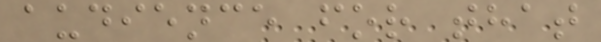audience for that
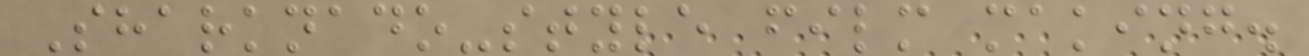Sharknado-style film making.
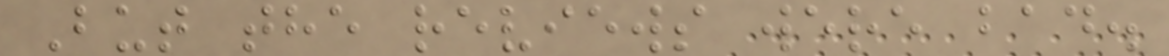But the reviews were bad.
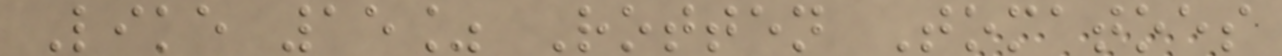Like 15% Rotten Tomatoes
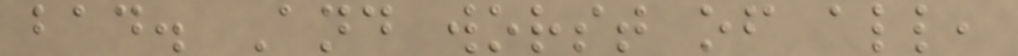bad. And worst of all,
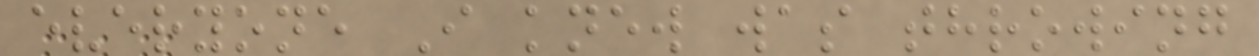everyone I knew was throwing
